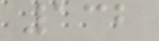132
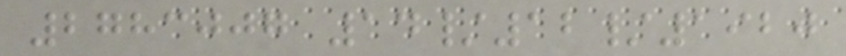2783007 14/12/1920
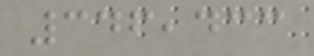346,433
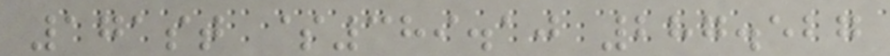171st $389.10 287.527
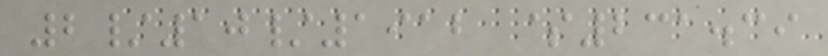2/10/1912 $231.39
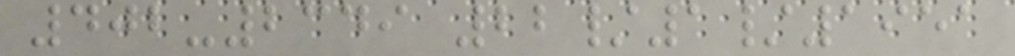402-2349 22/1/1951
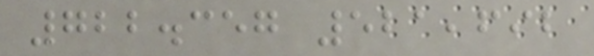722.357 521,692
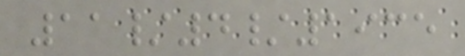11/4/1935
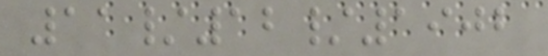11/12/1902
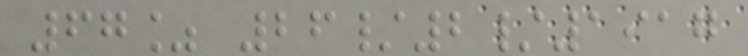67% 26/2/1917
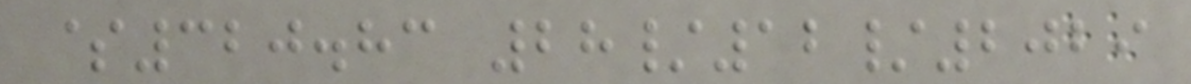$320.83 28/12/2029
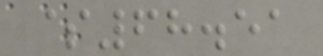$68.51
